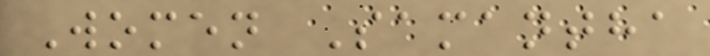Women Samantha
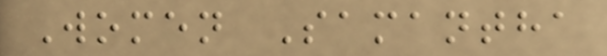Women Samantha
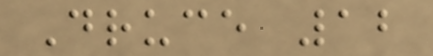Druce 12
